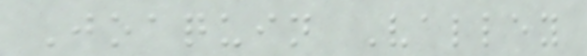Joaquin Valley
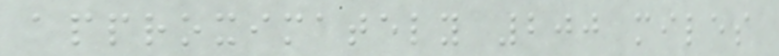approximately 200 miles
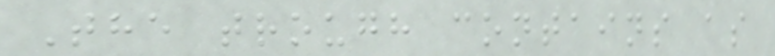The trough contains as
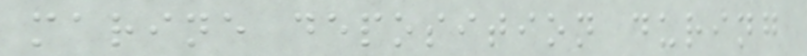marine deposition during
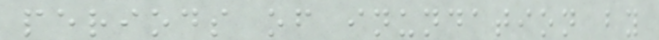periods of inundation by
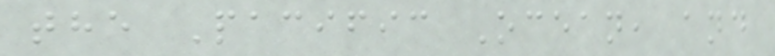the Pacific Ocean, and
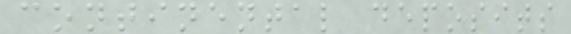continental deposits
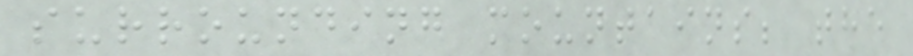surrounding mountains; the
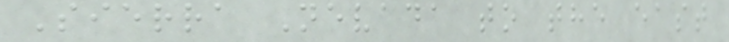Sierra Nevada to the east
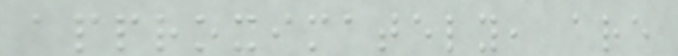approximately, are
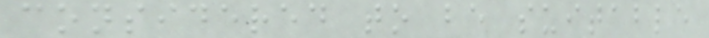considered to be suitable
